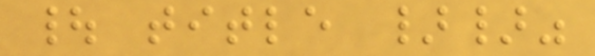| title }}"
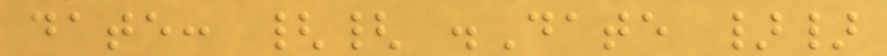date: {{ .Date }}
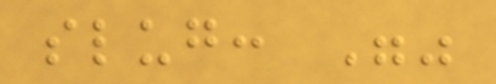slug: ""
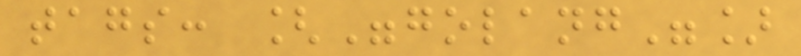tags: ["golang"]
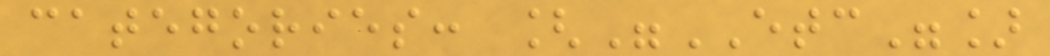categories: ["ETC"]
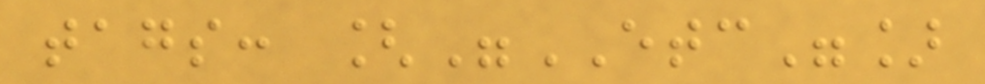tags: ["ETC"]
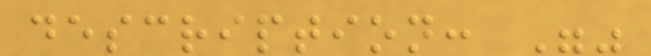description: ""
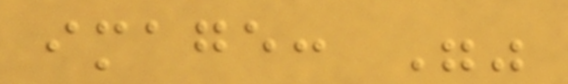image: ""
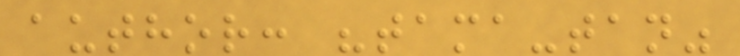author: "tama-tan"
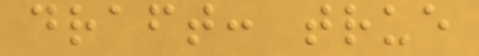draft: true
